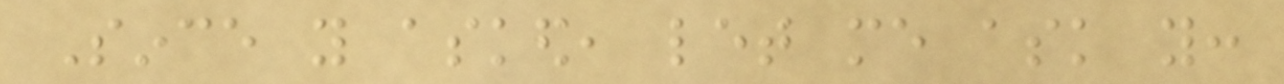Since you asked, let me ask you:
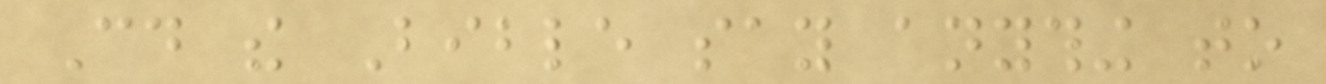Could the Bible say anything to
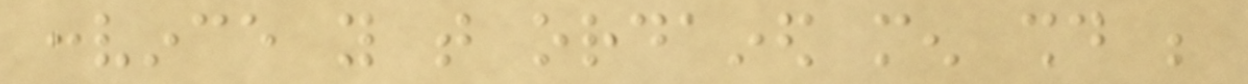convince you that ordained men should be
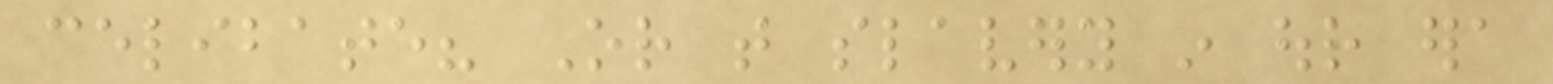celibate? Or that slavery in our era
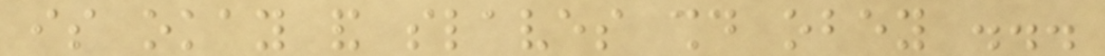is okay and slaves should obey ...
